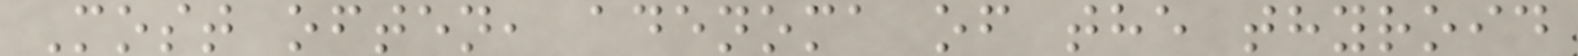Most often, adenoma of the thyroid
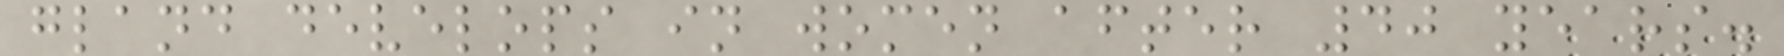gland develops in women after 40 years.
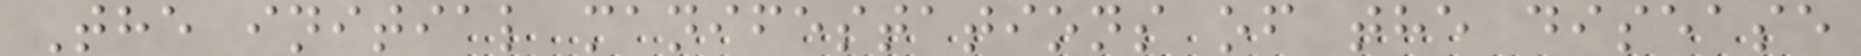The initial manifestations of the disease
